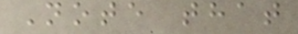Note that
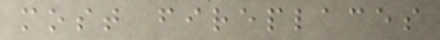most fireplaces
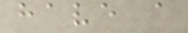have a
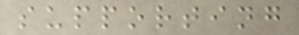supporting
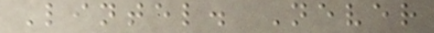Lintel. Never
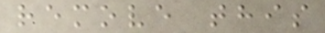remove this
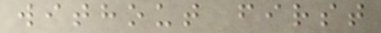without first
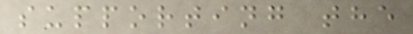supporting the
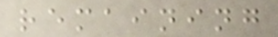remaining
